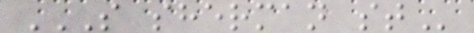S SHERMAN ST
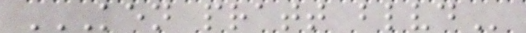KEN PRATT BLVD
